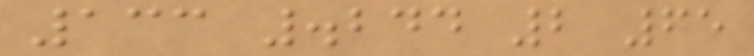133 .244 2 65
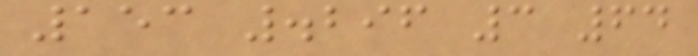153 .296 3 64
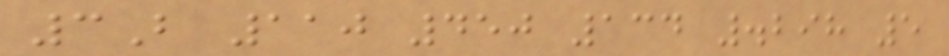3B 110 450 134 .298 5
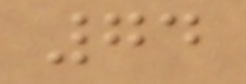74
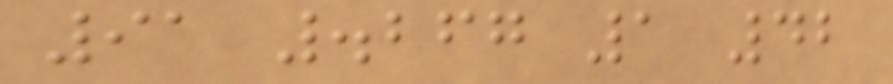91 .267 1 42
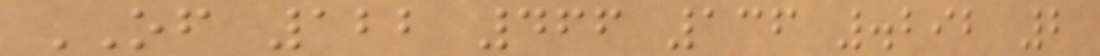OF 122 466 136 .292 2
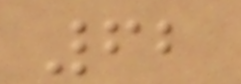62
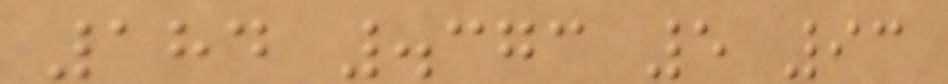184 .373 5 93
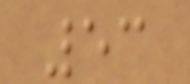53
